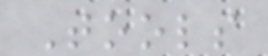Tools
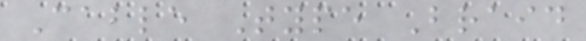Cable Type Braid
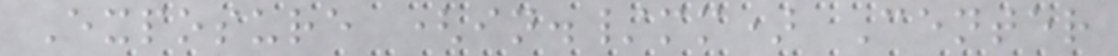Exposure (in./mm) Center
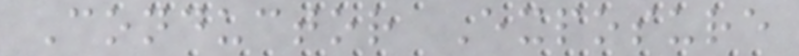Conductor Exposure
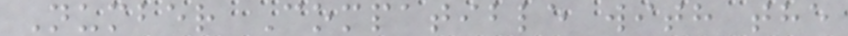Number Compatible with the
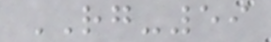RG-59
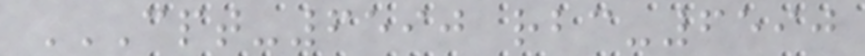CPT-6590 RBC-6590
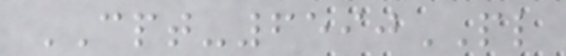CPT-6590PL
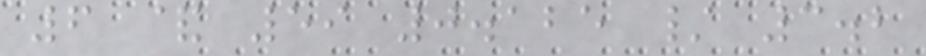6 & 59 0.125 / 3.2
